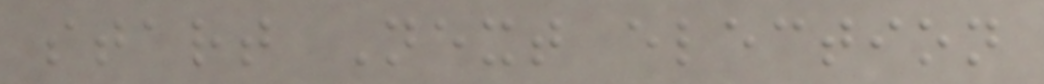start Next election
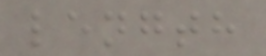length
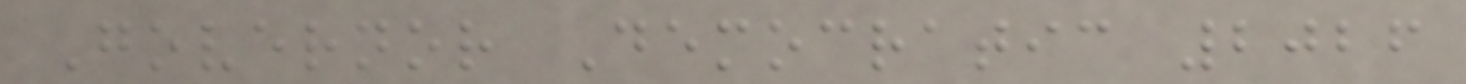Governor Democratic 2026
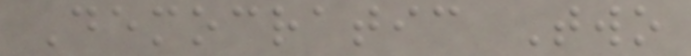Democratic Two
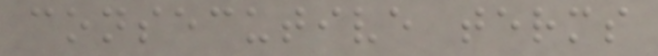consecutive terms
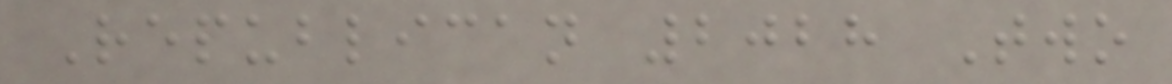Republican 2028 Two
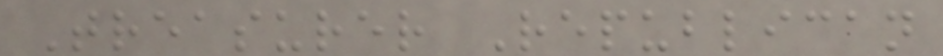Treasurer Republican
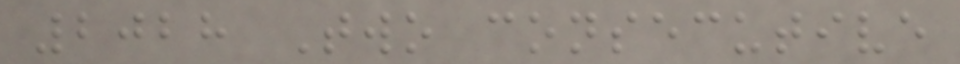2028 Two consecutive
